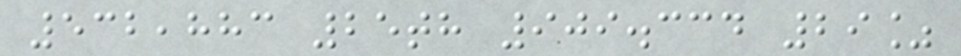532,883 25th 909.334 29%
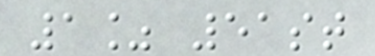1% 51st
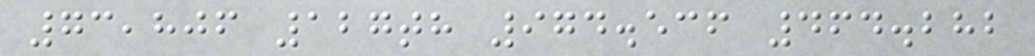73,806 127th 974.536 464.282
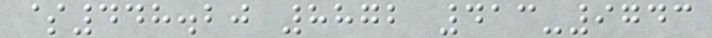$448.20 8872 413-9743
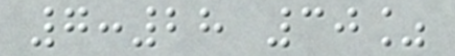7:28 30%
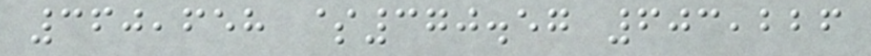360,658 $370.57 603,226
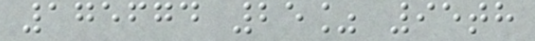175674 25% 95th
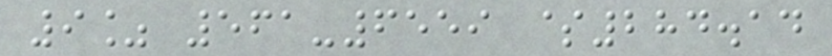9% 561-6559 $284.14
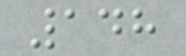148
